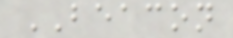BEACON
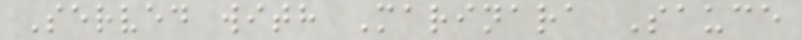Served with Marinara Sauce
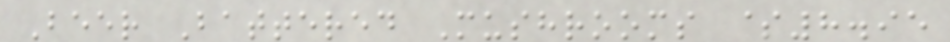Beer Battered Mushrooms $8.95
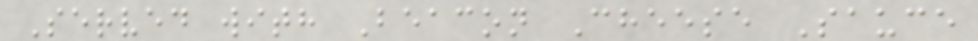Served with Beacon Cheese Sauce
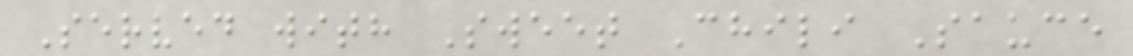Served with Sweet Chili Sauce
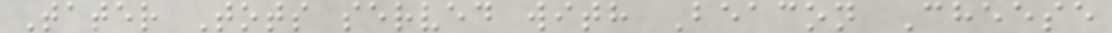Tater Tots served with Beacon Cheese
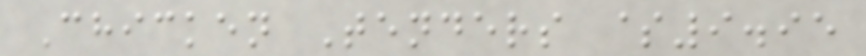Chicken Tenders $9.95
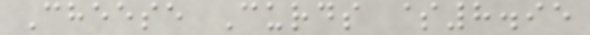Cheese Curds $8.95
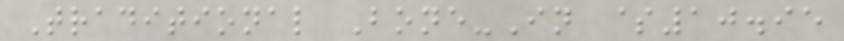Traditional Bone-In $10.95
